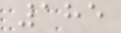185
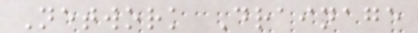Network Drainage
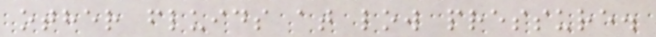other fluids at low pressure.
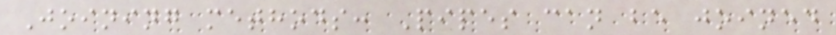Joining methods: Pipes can be joined
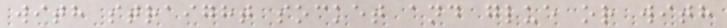with straight socket and glue or with
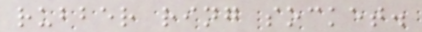rubber ring socket.
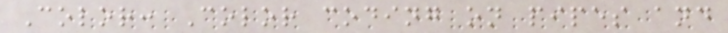Color: Color coding on pipes and
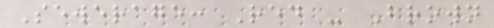Sewerage: Red - Brown
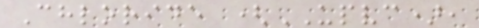Chloride (UPVC),
